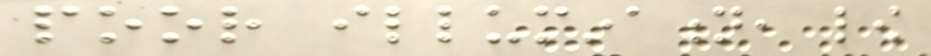poor illumination, low
